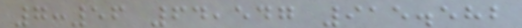7:56 64,547 915.582
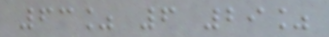63% 6 29%
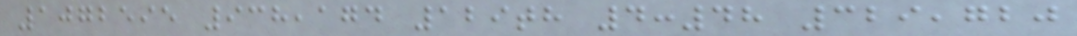1072595 938,174 129th 4:48 329,720
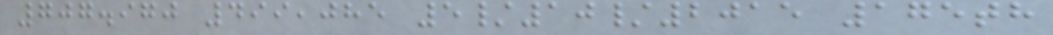707.970 499,085 5/10/2015 175th
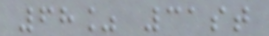68% 31st
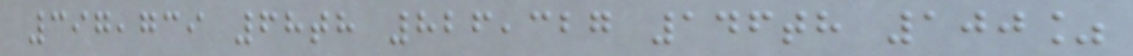397,739 68th 826,327 146th 100%
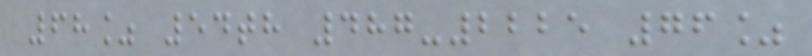68% 54th 487-2225 76%
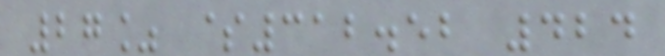27% $312.52 424
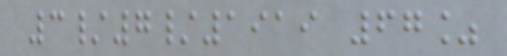3/7/1919 67%
